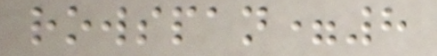rowspan=8
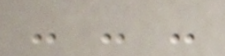- - -
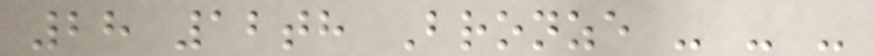28 12th Bronze - - -
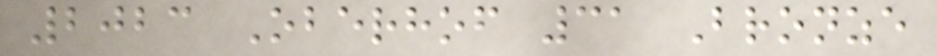2023 Oberhof 31 Bronze
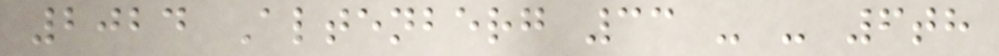2024 Altenberg 33 - - 6th
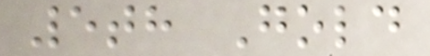5th Gold
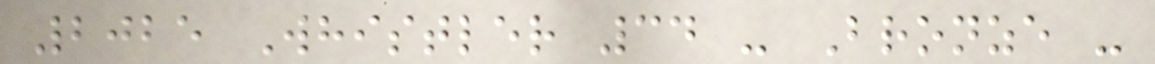2025 Whistler 34 - Bronze -
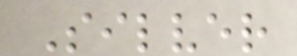Silver
